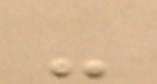-
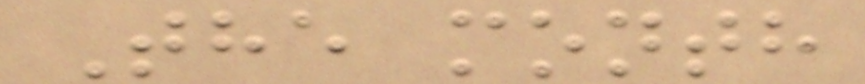The month
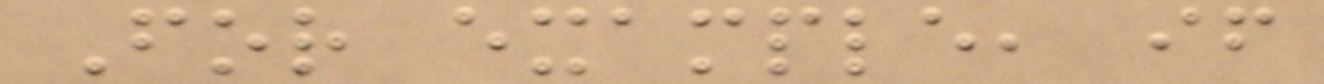For example, if
